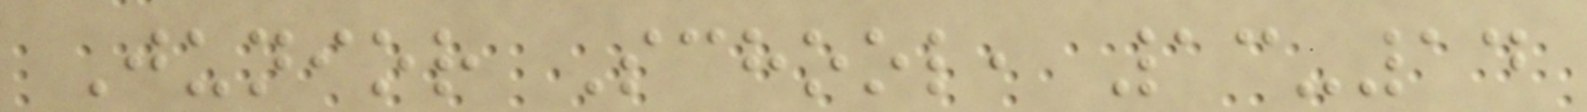Junior School, 13-14
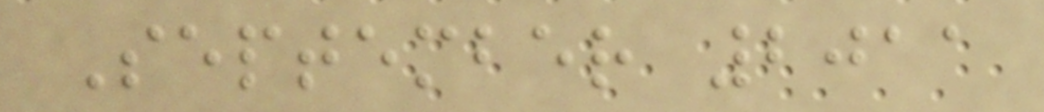September 2011
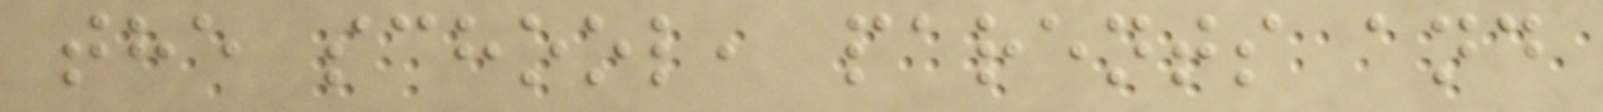the school, parents and
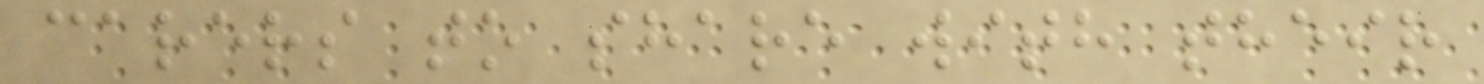carers to share with their
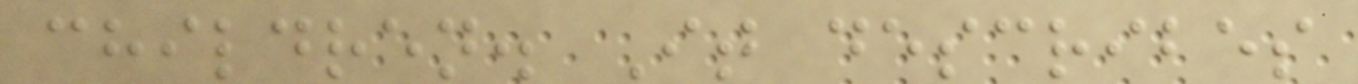children. It describes
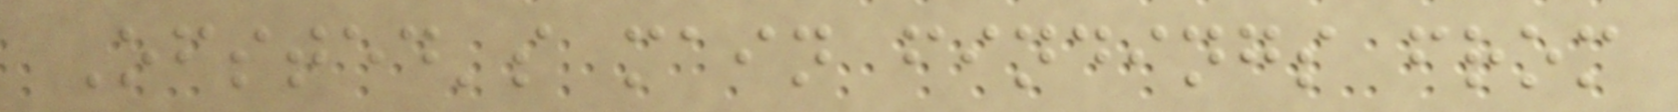Ofsted's main findings from
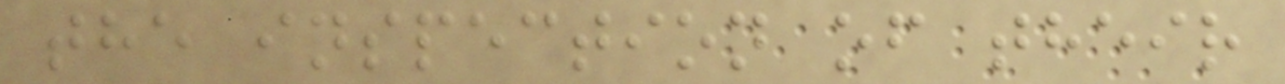the inspection of their
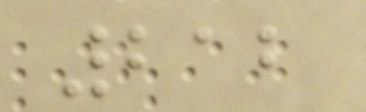212
